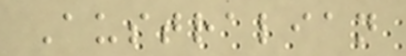Australian
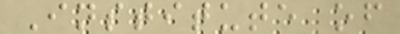Institute of
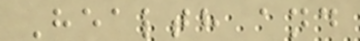Health and
